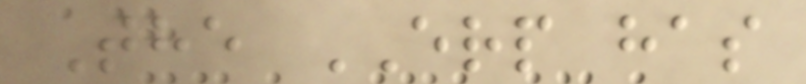The ERP has
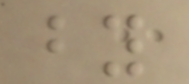by
